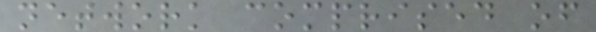network comprised of
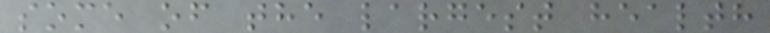some of the largest health
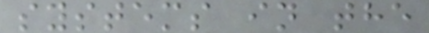systems in the
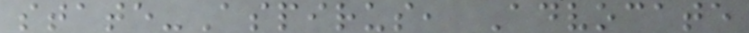state-Aspirus, Advocate
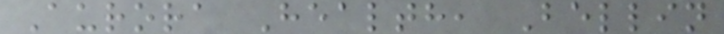Aurora Health, Bellin
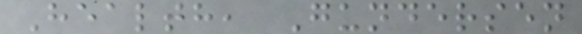Health, Gundersen
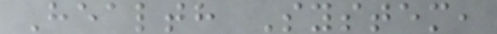Health System,
